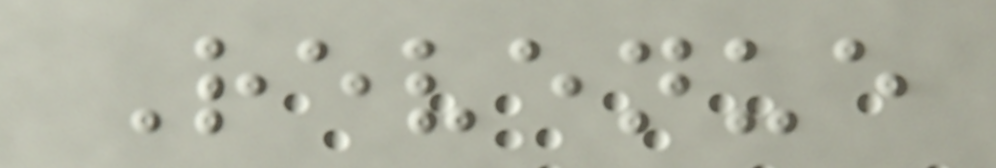Revenue
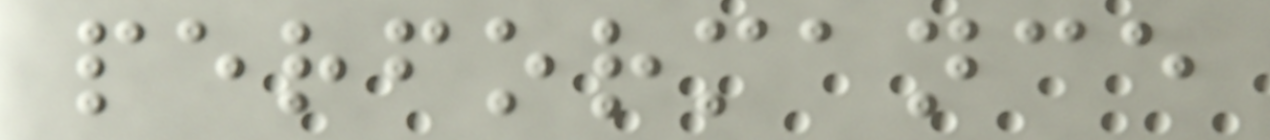performance
